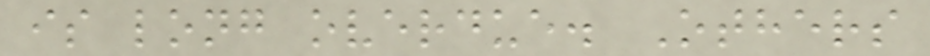is long overdue. Others
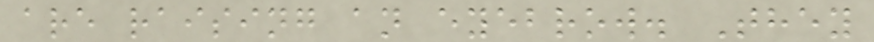are raising an eyebrow. They
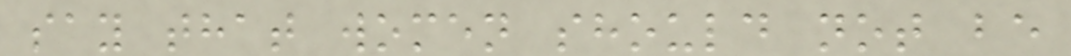say that women should not be
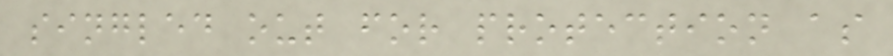singled out for protection as
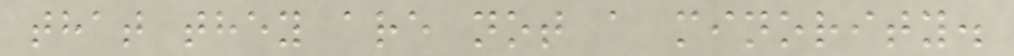that they are not a minority.
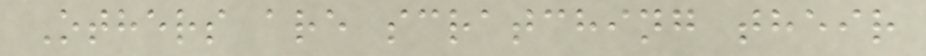Others are scratching their
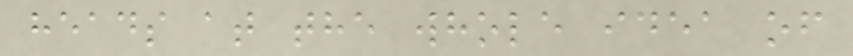heads at the whole idea of
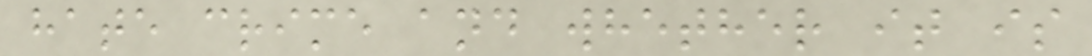hate crime and whether it is
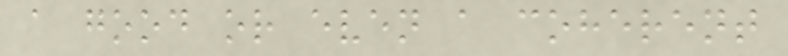a good or even a coherent
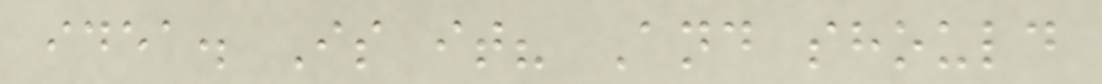idea. Is it? And should
